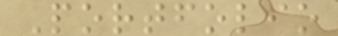Portfolio
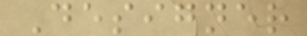Designer
